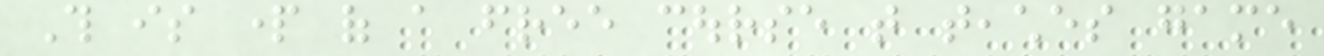This is part of a free course that teaches game
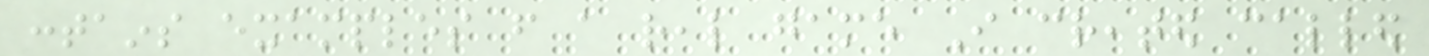contains examples from a real game I created called
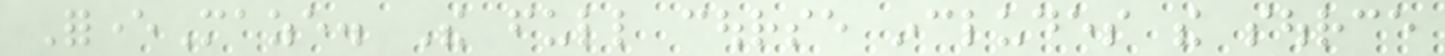ForeverMaze. The full course includes the source
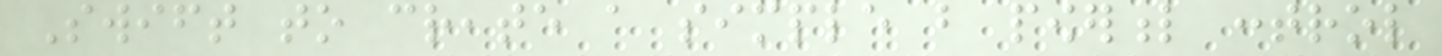Swift to create a simple but powerful control
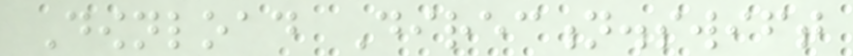Download Direction.swift
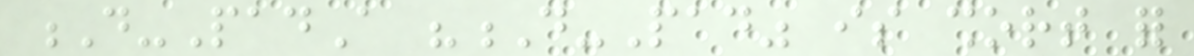D-PadA "D-Pad" is short for
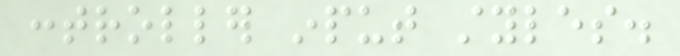controller input styles.
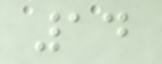14
